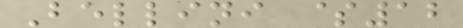Bellini $12
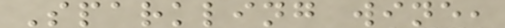Sparkling wine,
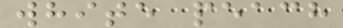white peach
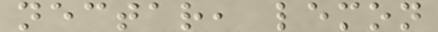nectar, lemon
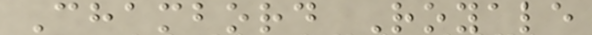Chambord Royale
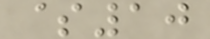$10
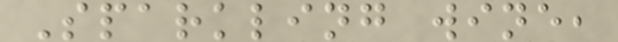Sparkling wine,
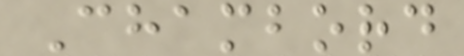Chambord
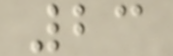23
